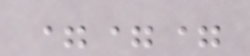===
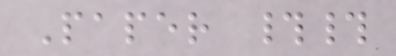Paper ##
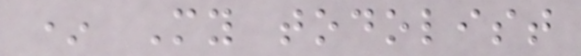* My todolist
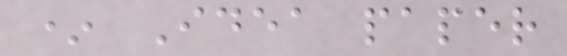* Idea paper
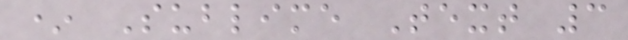* Sublime Text 3
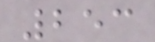253
